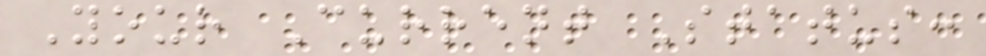Your Current Status:
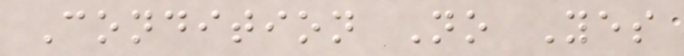Condition No Yes
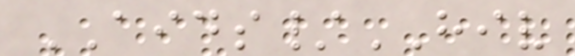AIDS/HIV
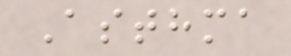Asthma
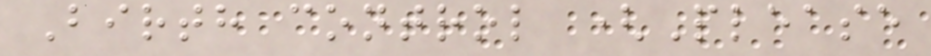Birth control (Please
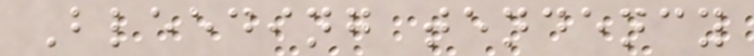Bleeding tendency
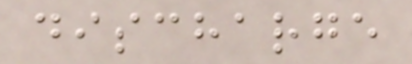discharge
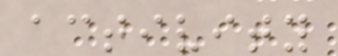activity
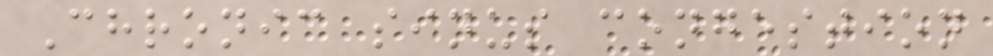Chronic sinus congestion
